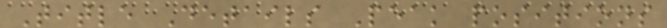Title Details Peak positions
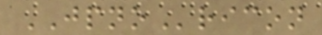JPNOricon
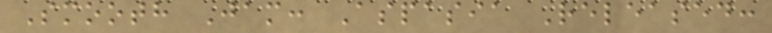Smooth Jam: Aspasia Released:
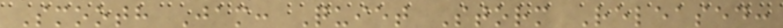Smooth Jam: Quiet Storm Released:
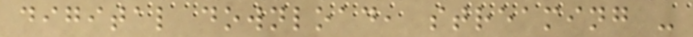digital download, streaming -
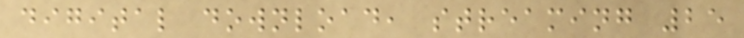digital download, streaming 25
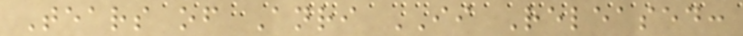Tears of Anri II Released:
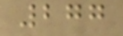277
